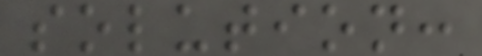solution:
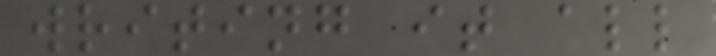writing it all
